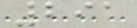291
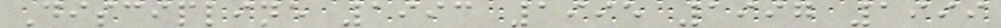Discipline 1993 1995 1997 1999
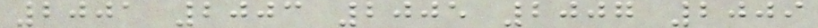2001 2003 2005 2007 2009
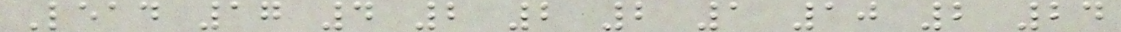Lead 17 4 2 2 2 1 10 2 24
